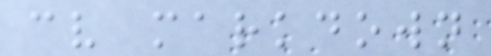cv markdown
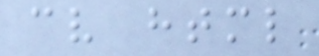cv html
